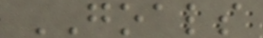GOALS
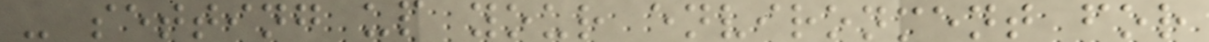- setting up your environment for
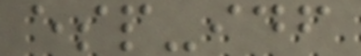esp-idf
